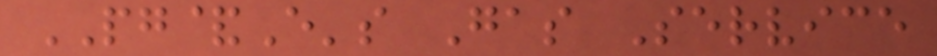PG&E's Gas Service
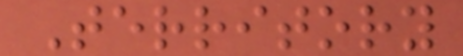Territory
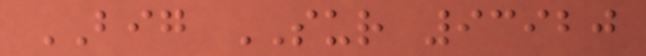BIG SUR 93920
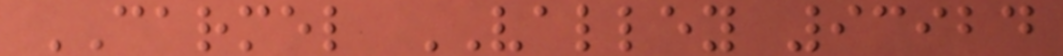CARMEL VALLEY 93924
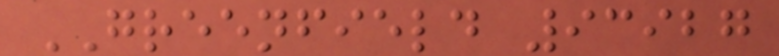GREENFIELD 93927
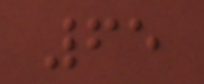65
